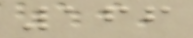166
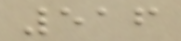516
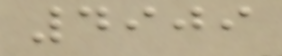4909
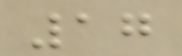17
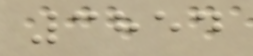3854
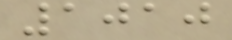1010
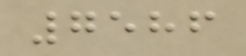7586
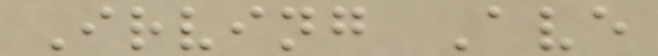Irving Ave
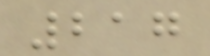217
